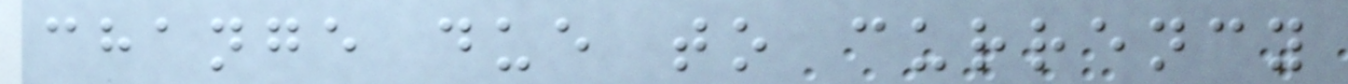change due to currency
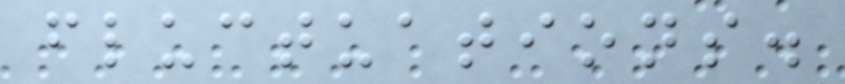fluctuations.
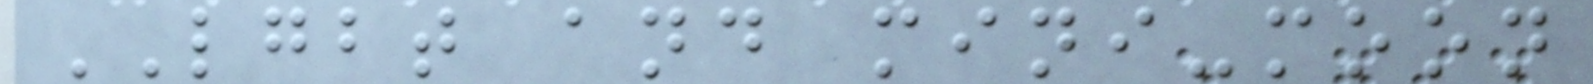LGBT and mini-moon
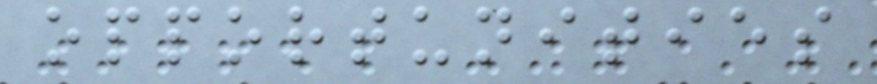opportunities
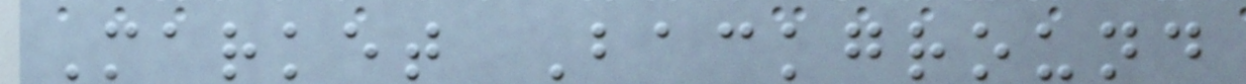Market Background
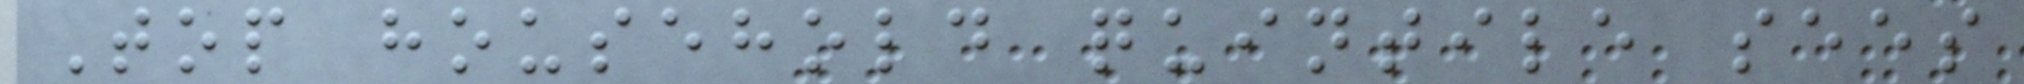Top household quintile sees
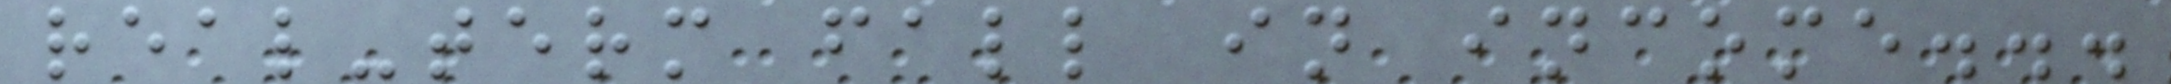real-term fall in income...
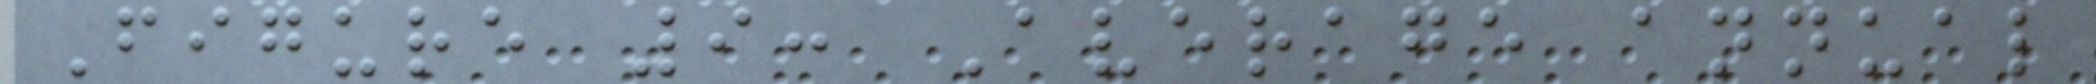Figure 9: Average annual
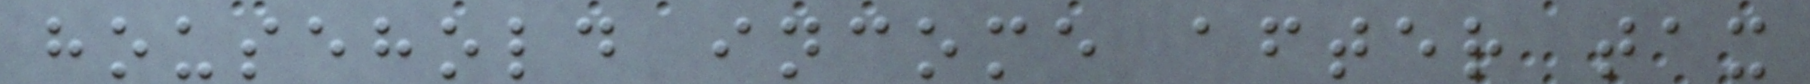household income after tax
